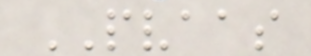PVAAS
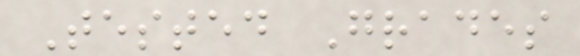Tested Grades
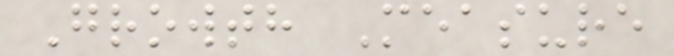Growth Measure
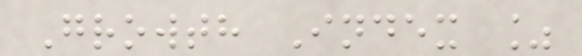Growth Index %
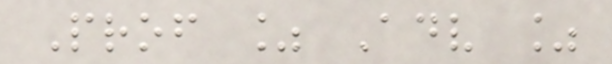Prof % Adv %
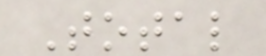Total
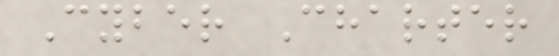Cyber Charter
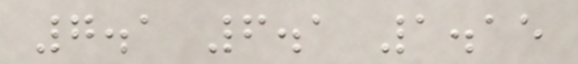7.1 6.1 1.15
